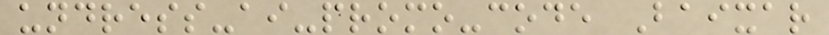undress-ai-promo-code Baixar
